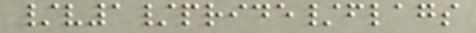/v1/pride/flags
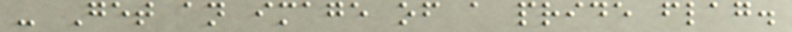- Get an image of a pride flag.
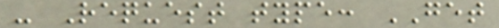- Request type: GET
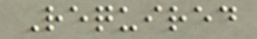Required
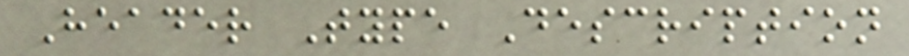Header Type Description
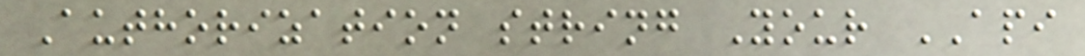Authorization string Your API
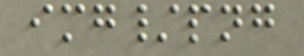img/png
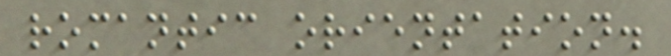romantic orientation.
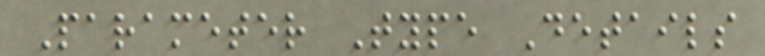Parameter Type Details
